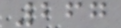267
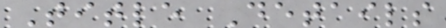Title Details
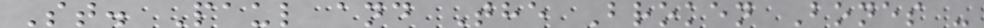St. Paul and The Broken Bones -
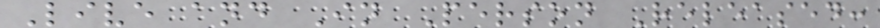Live and In Person Released:
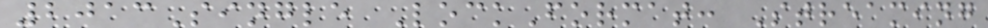2013Single LockFormat: Streaming
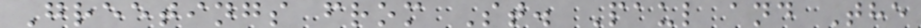Greetings from St. Paul and The
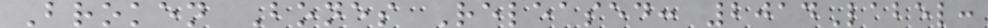Broken Bones Released: 2014Label:
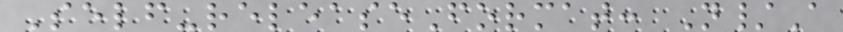Self-releaseFormat: N/A
